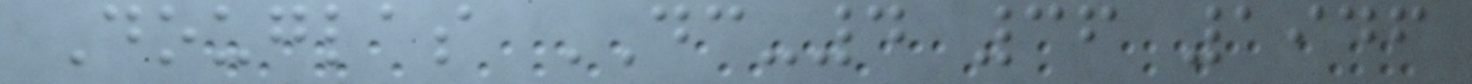Douglas DC-4 36 1946
